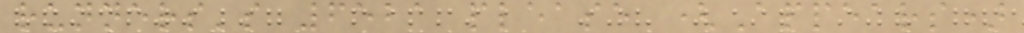runners's 6521 please (Appears)
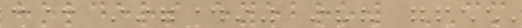holders eyebrow CM
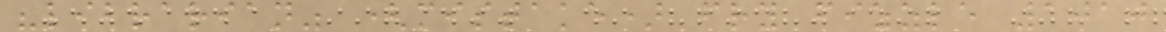"librarian" (mistake) fry fizzle 1010
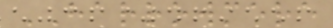HARROWMERE
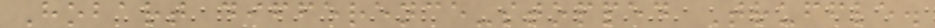Hobart difference-stopped Truffle.
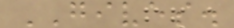GIVES.
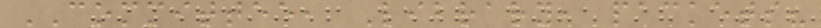COMMITTEE, Library, packets?
